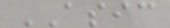ASIC
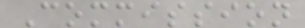Commission
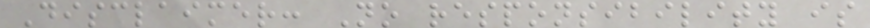Disclaimer: No responsibility is
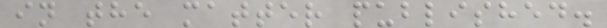in the matter published.
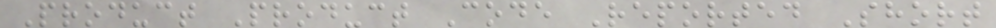Product Product Code Reported Short
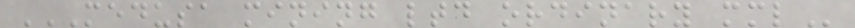MEDUSA MINING LTD ORDINARY MML
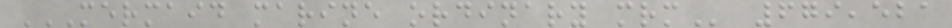MERMAID MARINE ORDINARY MRM 679,521
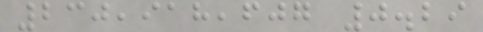230,918,607 0.29
